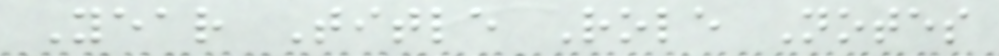Year Title Role Notes
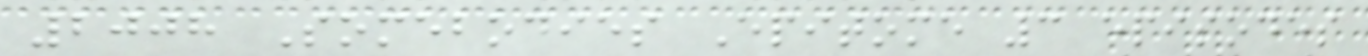2008 Somebodies Epitome 3 episodes
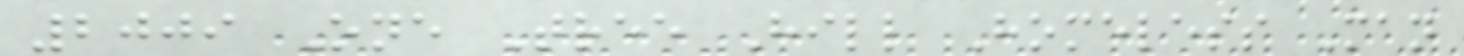2009 One Tree Hill Homeless Man
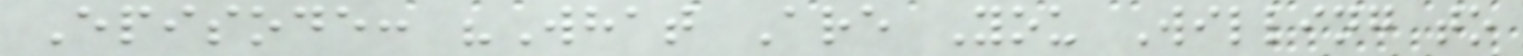Episode: "What Are You Willing to
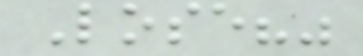Lose?"
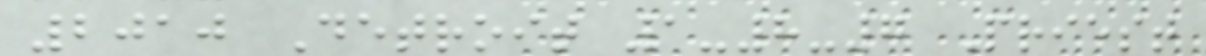2010 Detroit 1-8-7 Priest
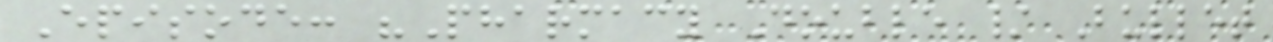Episode: "Pharmacy Double / Bullet
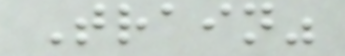Train"
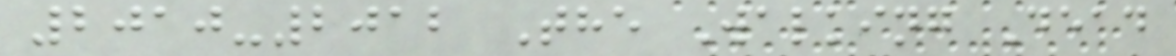2010-2012 The Walking Dead
